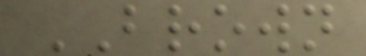BROWN
